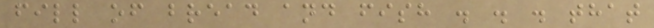fill of bread and fish . . . that
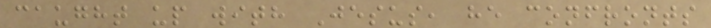caught up with Jesus, he confronts
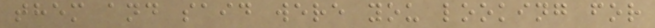them and said were you looking for
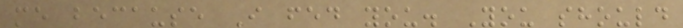me because I fed you. You should
